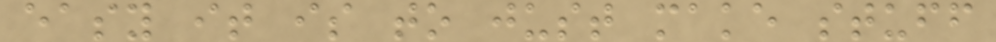easy it is to just make stuff
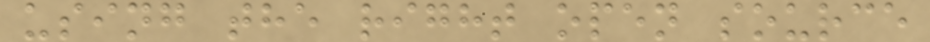using the right open source
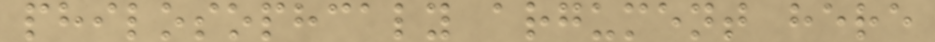philosophcaly argument here
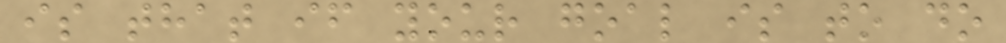is that if your goal is to do
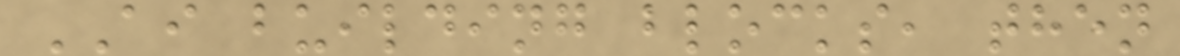AI building blocks, then
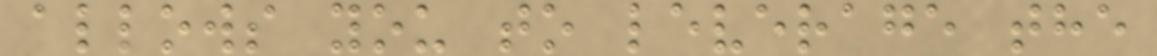allows you to leverage the
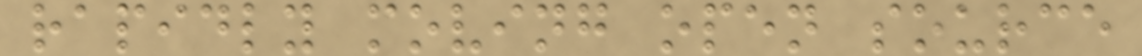rapidly moving open source
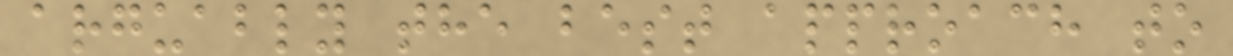arguably the best approach to
